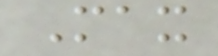Max
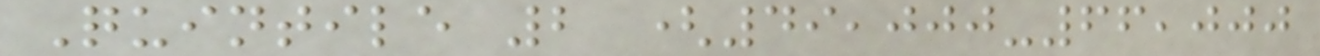Quintile 2 (49,000-66,000
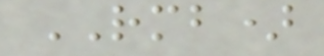RMB)
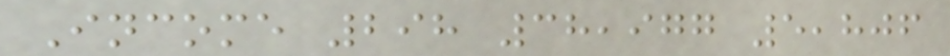Income 298 38,977 5,806
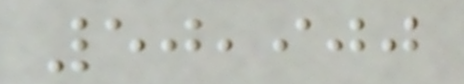50,900
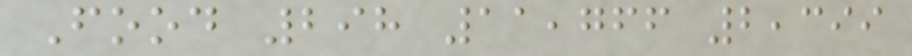Food 298 11,766 2,399
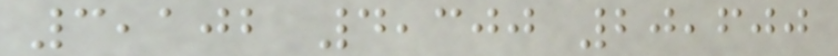3,102 4,300 20,600
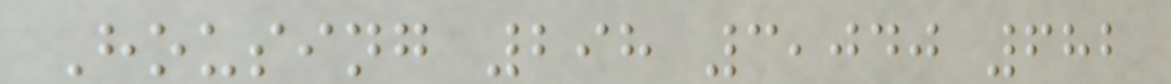Housing 298 3,040 682
